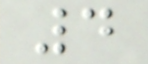4
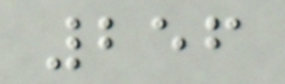256
